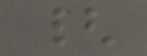{
